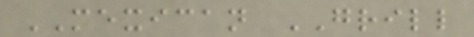MEXICAN GRILL
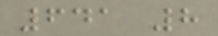641 8
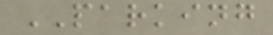PARKING
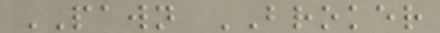PAWN BROKER
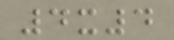4x4
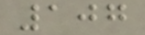107
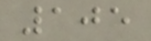105
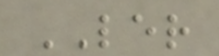LER
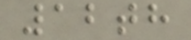12th
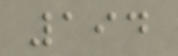194
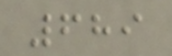689
